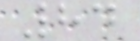84
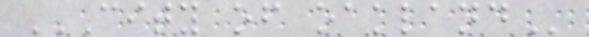CITY OF OAKLAND
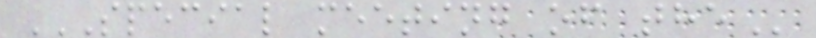SPECIAL MEETING OF THE
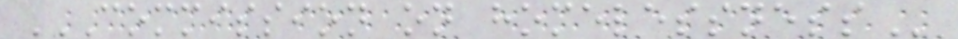COMMISSION ON HOMELESSNESS
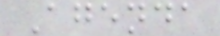Agenda
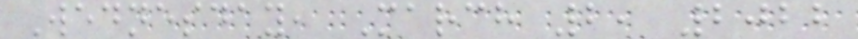Wednesday, March 2, 2022
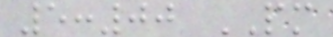5:00 PM
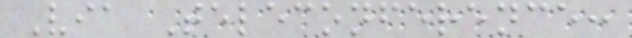Via Teleconference:
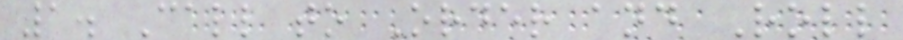1. Call to Order and Roll
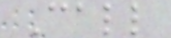Call
